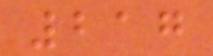217
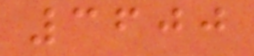3600
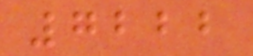7222
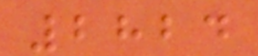2824
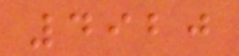4920
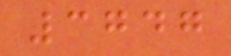3747
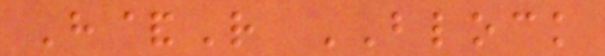H&R BLOCK
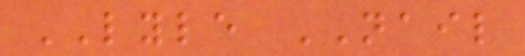LYLE NAIL
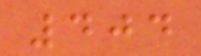404
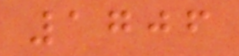1706
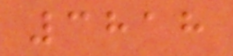3818
